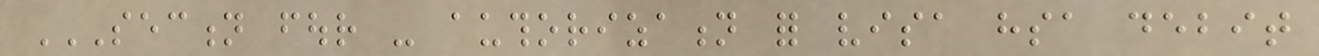SECTION FOUR - AUTHORIZATION FOR VISA HSA DEBIT
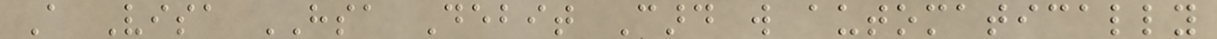A Visa HSA Debit Card will automatically
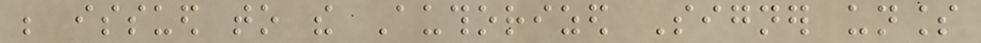be issued to the Authorized Signer unless
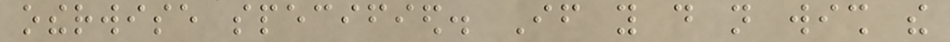otherwise specified. If you do not wish the
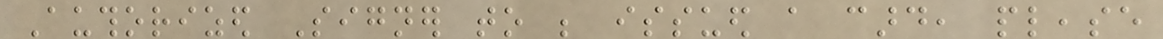Authorized Signer to be issued a card, please
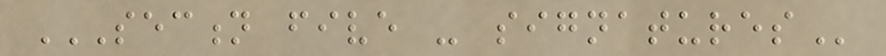SECTION FIVE - SIGNATURES
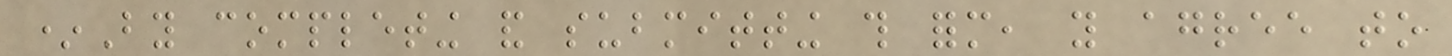*By completing and submitting this form, you agree to
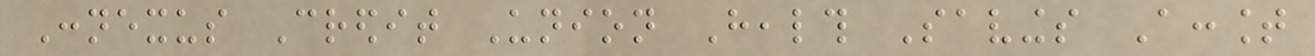Connexus Credit Union Health Savings Account
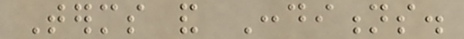Terms and Conditions.
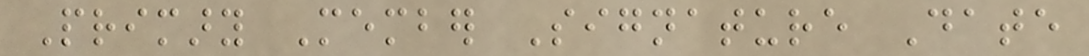Primary Member Signature Date
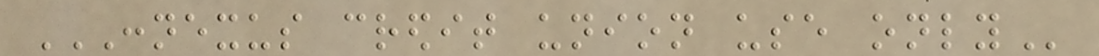CONNEXUS CREDIT UNION USE ONLY
